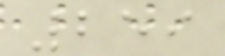259
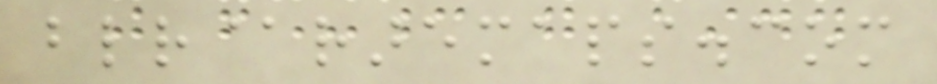blr@raremaps.com
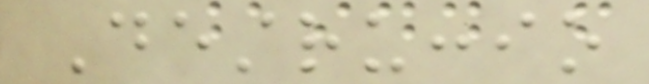Destruccio
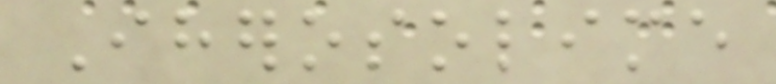Iherosolime
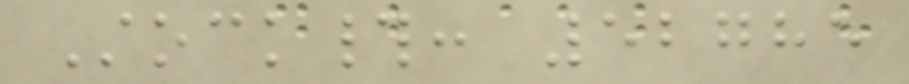Stock#: 52785
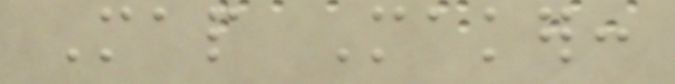Map Maker:
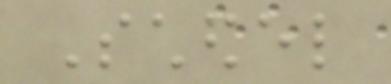Schedel
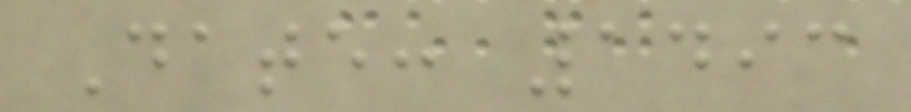Date: 1493
